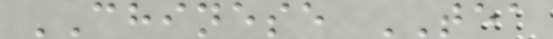CHINESE TEA
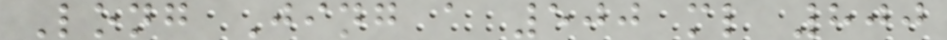Long Jing a 500 ml 800
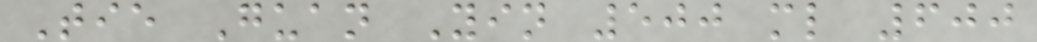Tie Guan Yin 500 ml 600
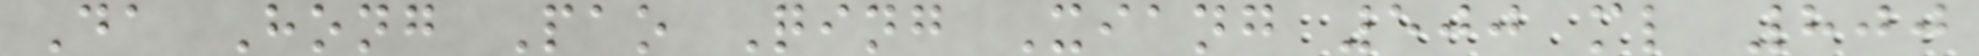Da Hong Pao Qing Xiang 500 ml 800
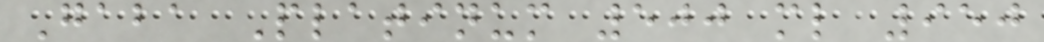Gaba Platinum 500 ml 950
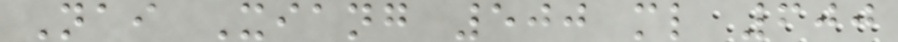Nai Xiang 500 ml 600
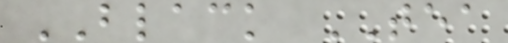BLACK TEA
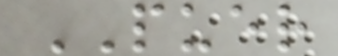PUER
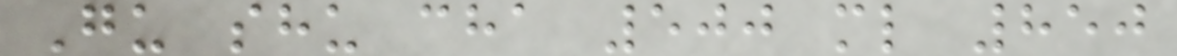Gu shu cha 500 ml 850
